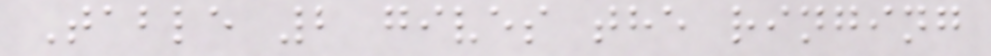Table 2 gives the ringing
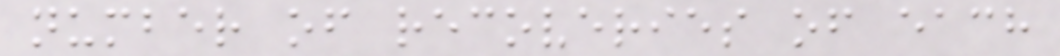number of recoveries of each
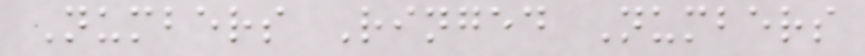Numbers Ringed Numbers
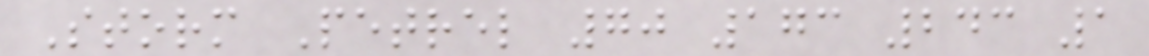Storm Petrel 70 173 243 1
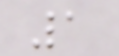1
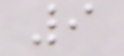9
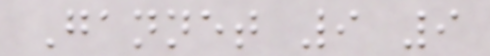Gannet 9 9
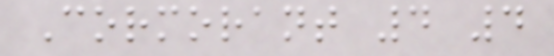Cormorant 4 4
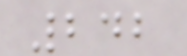242
